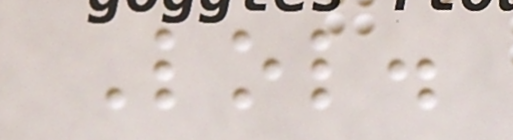Lol.
